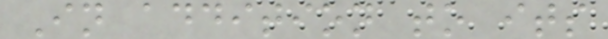In addition to its
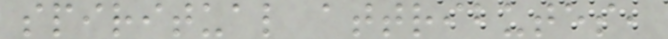spiritual attributes,
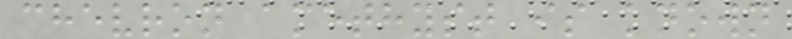chevron amethyst is known
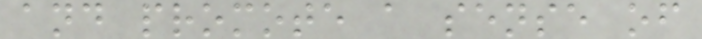and promote a sense of
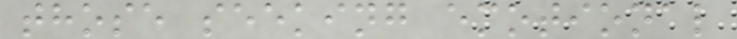those seeking emotional
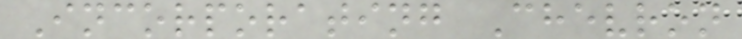Incorporating Chevron
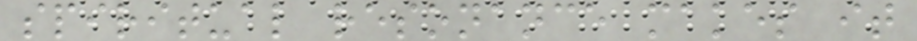spiritual resonance makes it
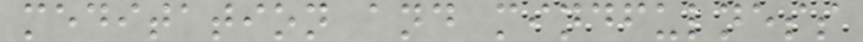meditation and mindfulness
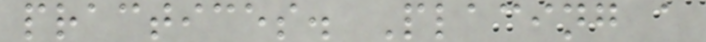practices. Placing a
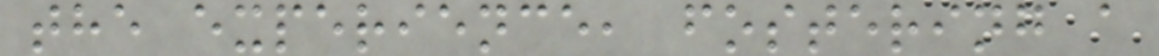the experience, fostering a
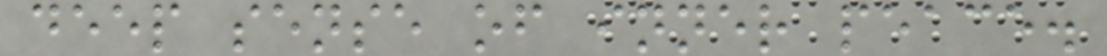deep sense of inner peace.
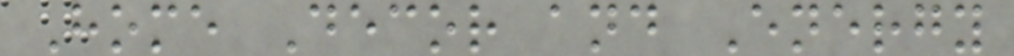Home Decor and Energy
